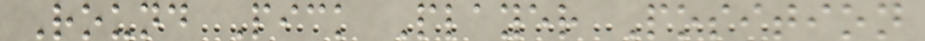Round Pick Player Position
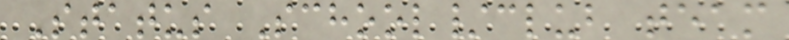Status School/club team
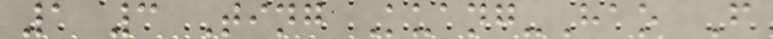1 3 Ting Kuang-Hao F
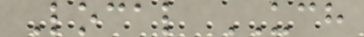Local UCH
